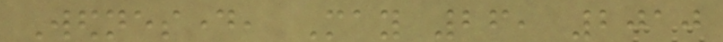Wednesday, May 26, 2010
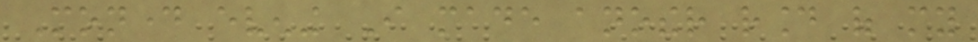Monday evening I made another round of my
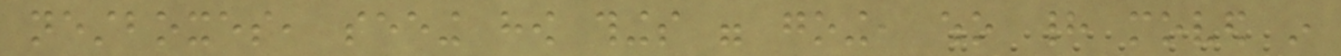nestboxes, seeing how things were going, who had moved in
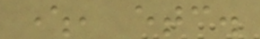where, etc.
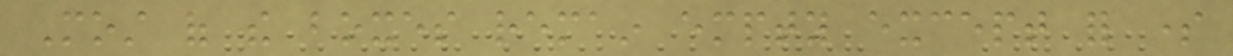Most of the boxes remain empty except for some
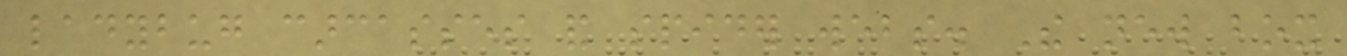ladybug carcasses and spider webs. The new box
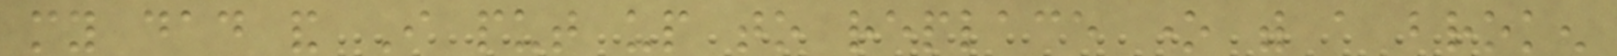my dad and I put up to replace one with a broken
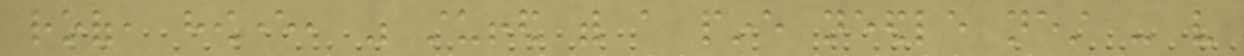roof, however, was stuffed with a pine needle nest - very
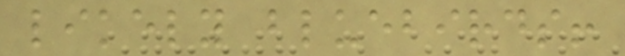likely bluebirds!
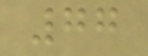77
